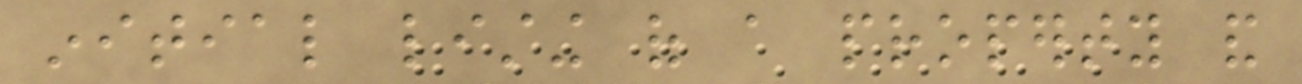initial listing of a property and
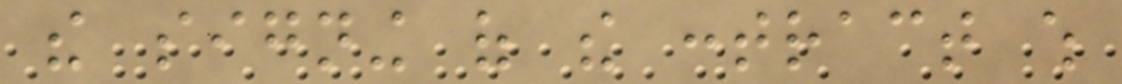the signing of the contract which
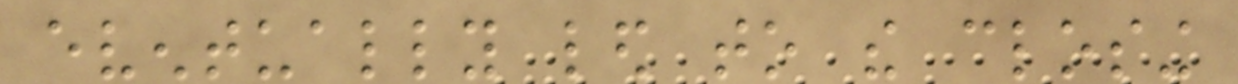eventually led to the closing
